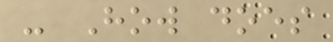- How does
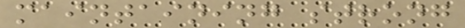maintaining strong
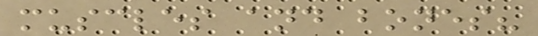muscles and bones?
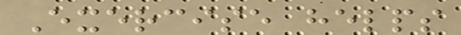Exercise helps
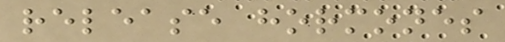release hormones
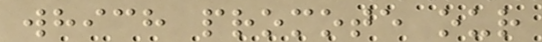which promote our
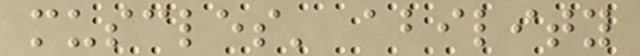muscles' ability
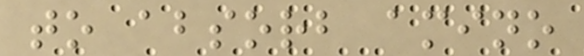to absorb amino
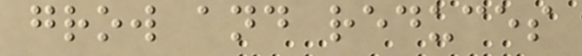grow and reduces
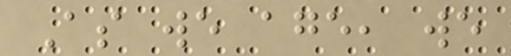As we age, we
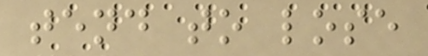tend to lose
